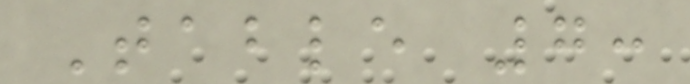Table 7:
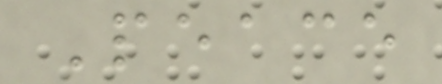Peace
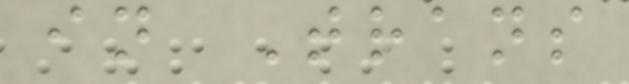in Trans
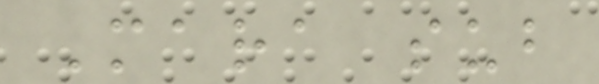Mara sub
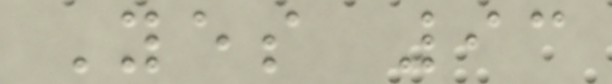Yes 93
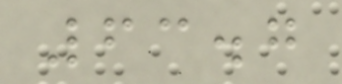63.7
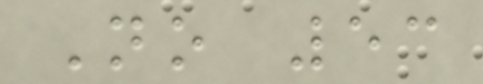No 53
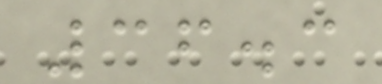36.3
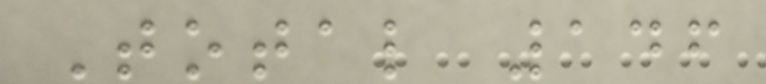Total 146
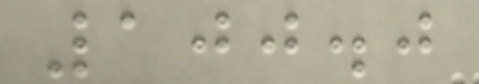100.0
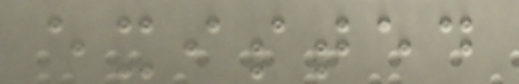existed
